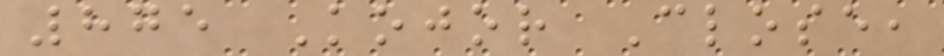875 Kojor Close,
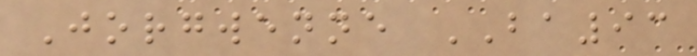Jorgwenne BA93
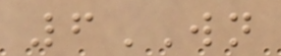6WN
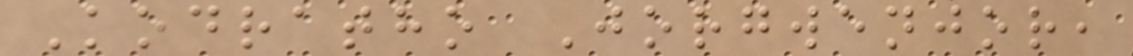Kodratho Jorgwenjor,
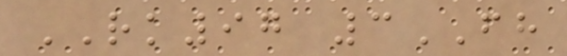RK97 3FH
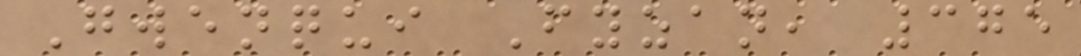Gwenqui Fyzan, 375
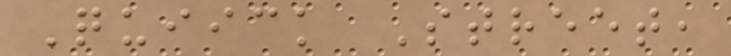Quiick Street,
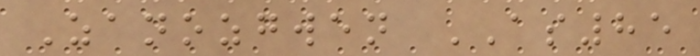Zanozgwen AS85
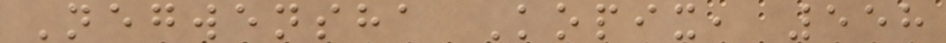Negwensha Kopix, 558
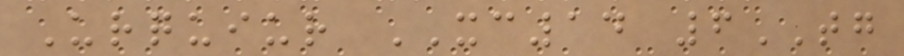Urquiur XC14 6TG
